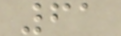61
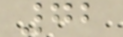72
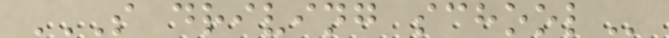S DRIVING SCHOOL
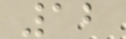12
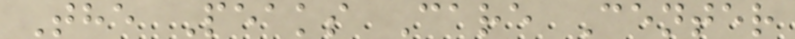The Peaks Care Center
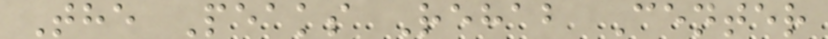The Peaks Rehab Center
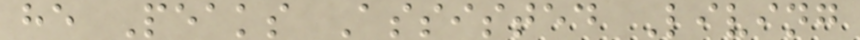he Peaks Assisted Living
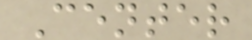Center
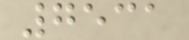7531
